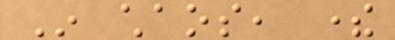In chaos, there
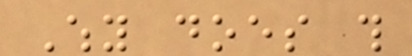Why does this
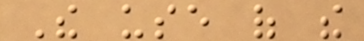The use of the
